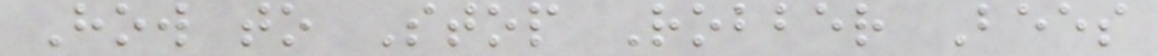How to Stop Robber Bees
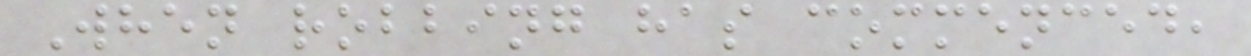When robbing has commenced,
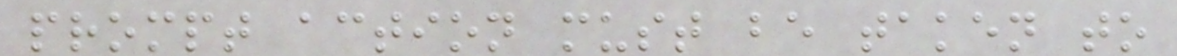prompt action must be taken to
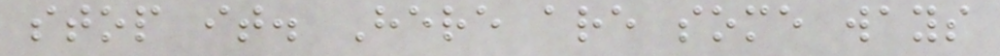stop it. Here are some ways
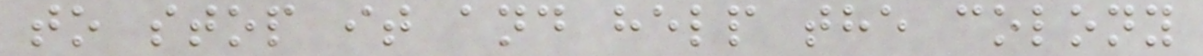to stop it and help the colony
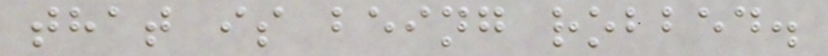that is being robbed.
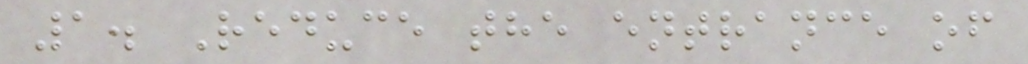1. Reduce the entrance of
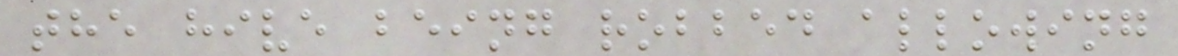the hive being robbed allowing
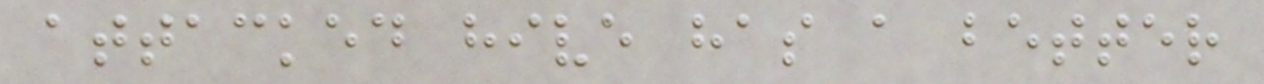attacked hive has a better
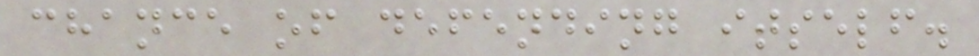chance of defending itself.
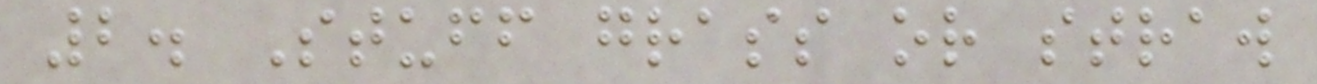2. Stuff grass or straw
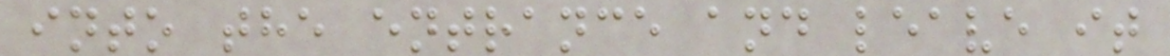into the entrance and leave it
